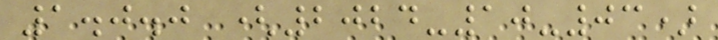1.0.0 (2024-10-03)
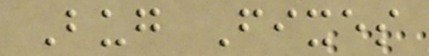Bug Fixes
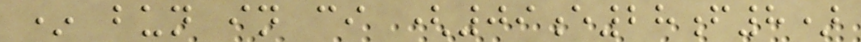* bun in ci (09e28f8)
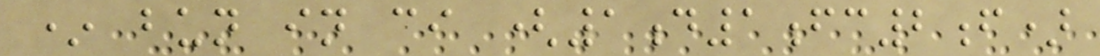* bun in ci (1d1fc2f)
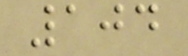104
